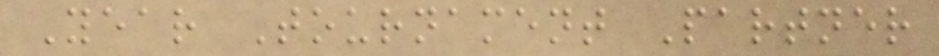Year Tournament Partner
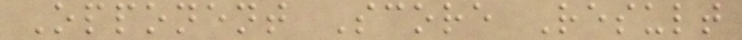Opponent Score Result
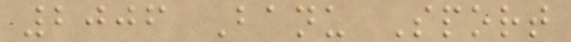2006 Banu Sport
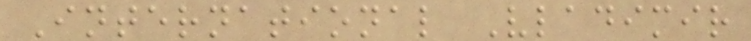International Vladimir
